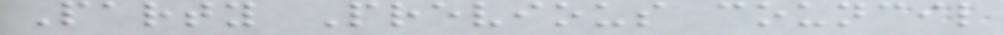Party Previous council
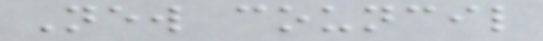New council
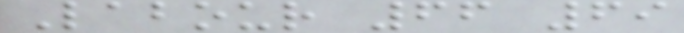Labour 66 69
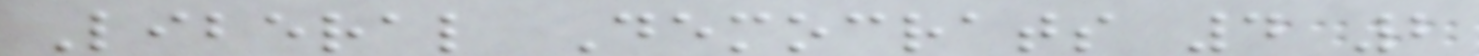Liberal Democrats 4 2
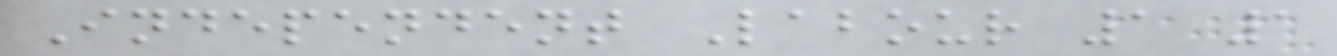Independent Labour 1 1
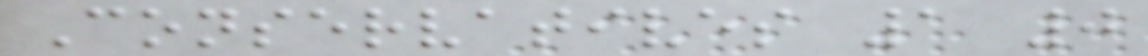Conservatives 1 0
